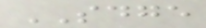SDGE
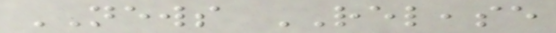NEWS RELEASE
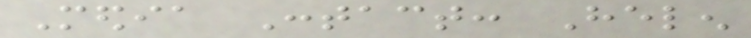Media Contact: Helen
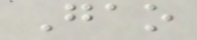Gao
